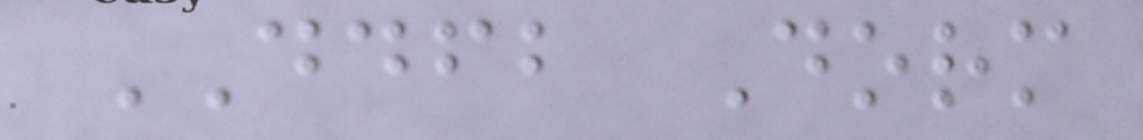DDFB Dorm
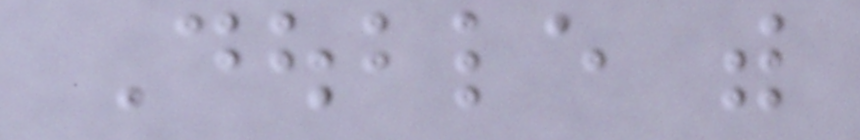Double with
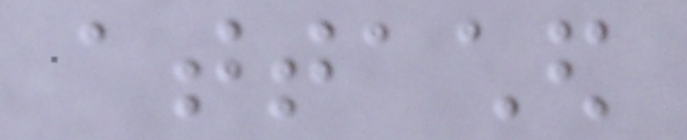attached
